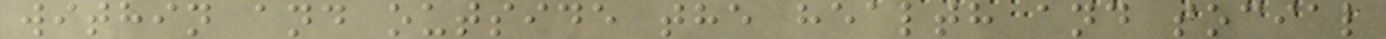within and outside the health and social
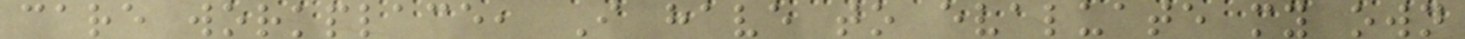care workplace, I have to evaluate my own
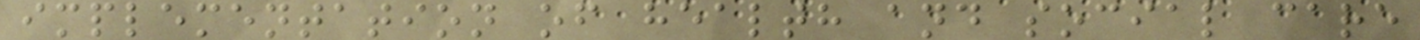implementation of health and social care
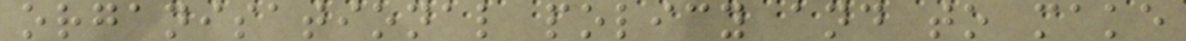organisational policy and to make
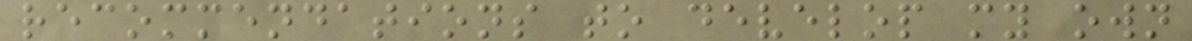recommendations to develop my own
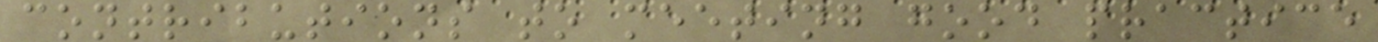contributions to meeting good practice
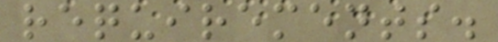requirements.
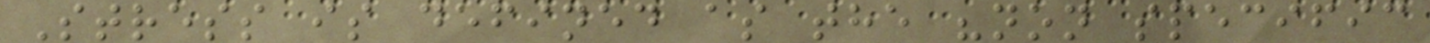Stress is defined as the "non specific
